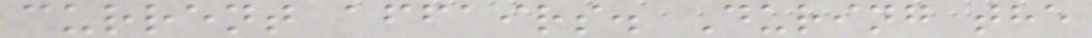current affairs. During the
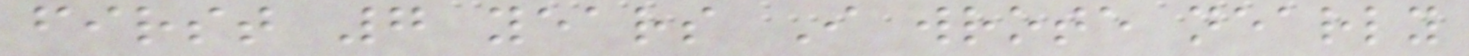first 7 years I wrote nearly
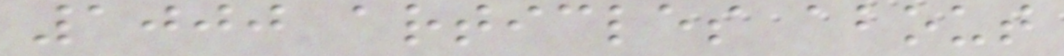1000 articles about
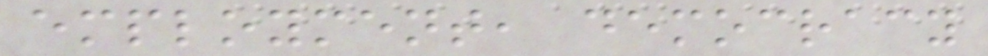employment, democracy
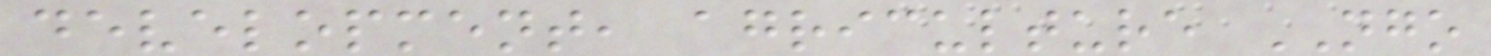development, agriculture NGO
